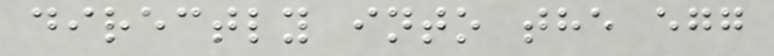directly into the egg
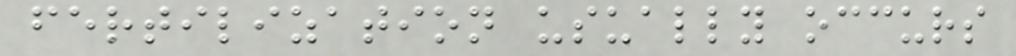fertilization usually occurs
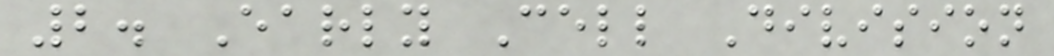2. Early Cell Division
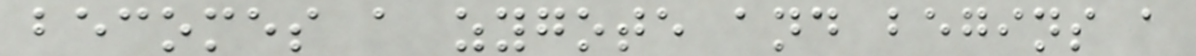becomes a zygote and begins a
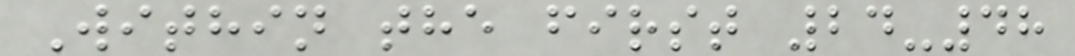Within the first 24-48
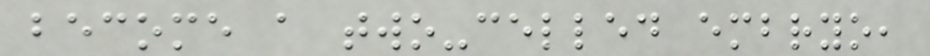become a two-celled embryo,
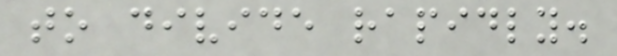to divide rapidly.
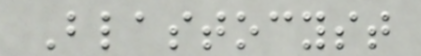Blastocyst
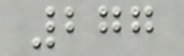277
